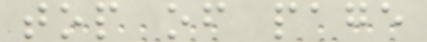top of page
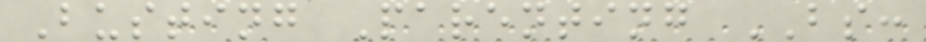Busting Parenting BS:
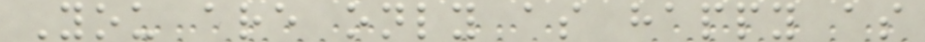You are only as happy as
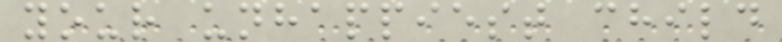your unhappiest child
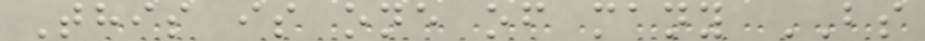This is one of many BS
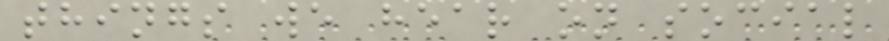things we hear on social
